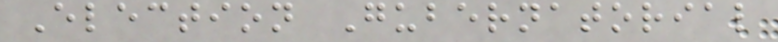Election Gubernatorial
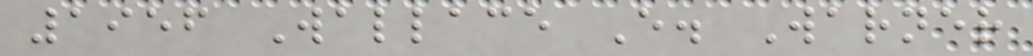1956 Wallace E. Warner
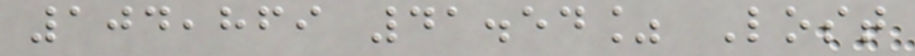104,869 41.54% Lost
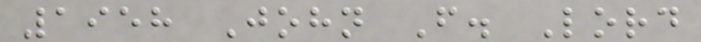1958 John F. Lord
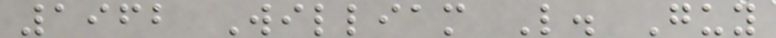1962 William L. Guy
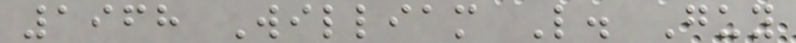1968 William L. Guy
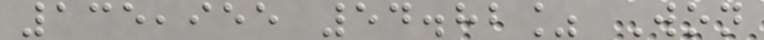135,955 54.82% Won
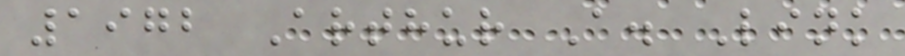1972 Arthur A. Link
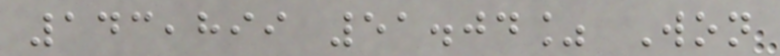143,899 51.04% Won
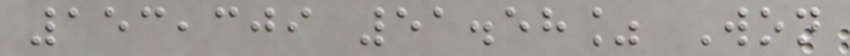153,309 51.58% Won
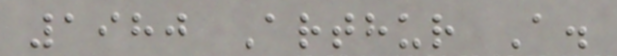1980 Arthur A.
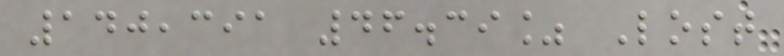140,391 46.39% Lost
